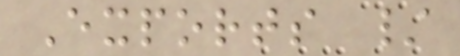Exports /
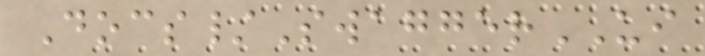Docs/SwaggerUI
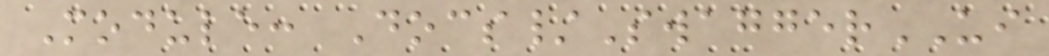Module: Docs/SwaggerUI
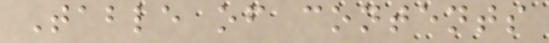Table of contents
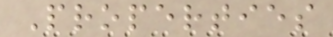Properties
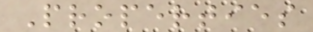Properties
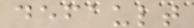default
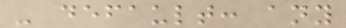- default: any
